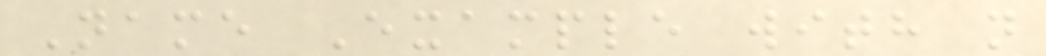Name Example with n
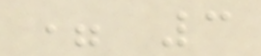= 3
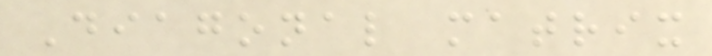Diagonal matrix
